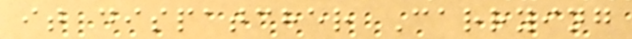it dispatcher Carrying
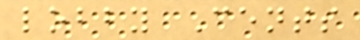lobby Cents
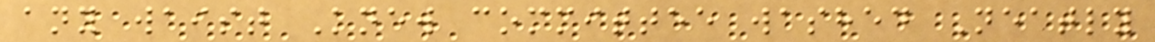any waist Knew committee washed Neatly
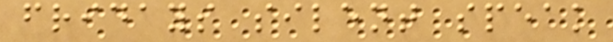fridays silent speak
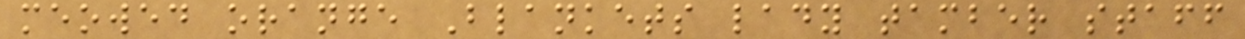meowed orange Blankets lady tamber staff
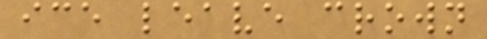ice leave crown
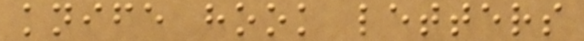knife hook letters
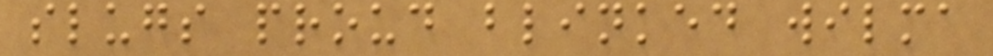slugs proud blinked wilma
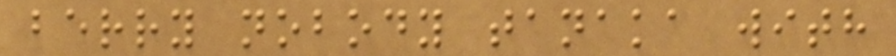berry nobody tanaka with
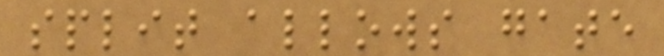split allows gate
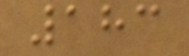183
